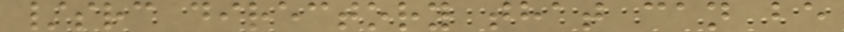/src directory that can be
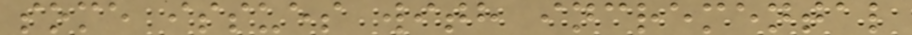some issues with incremental
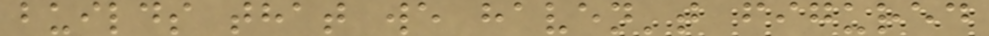builds that we haven't figured
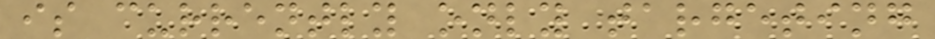is currently only targeting
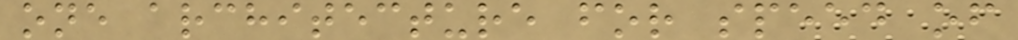one architecture for speed of
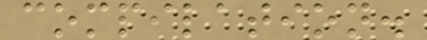compilation.
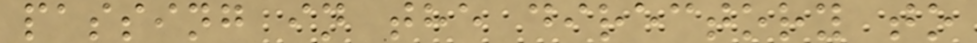passing in the directory to
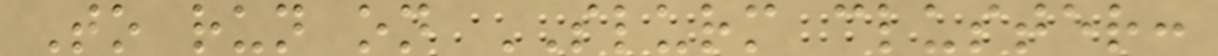To run on SLURM cluster:
